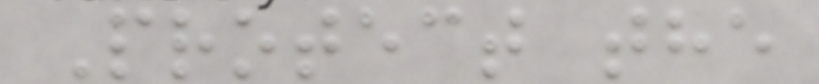Protect the
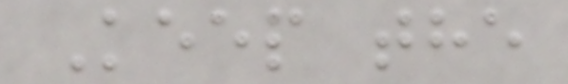Keep the
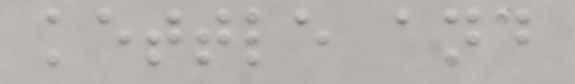kettle and
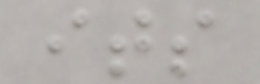its
